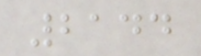2144
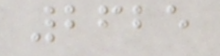2625
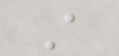A
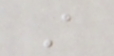A
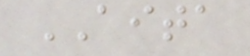AITA
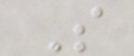S
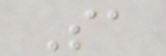Sa
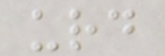urd
